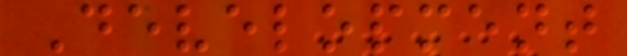Development
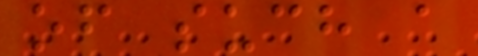of such a
